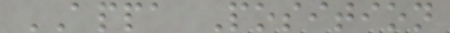APPA Position
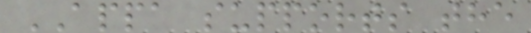APPA supports the
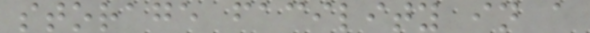storage facility in a
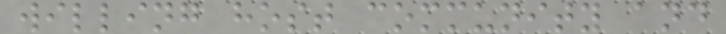willing host community and
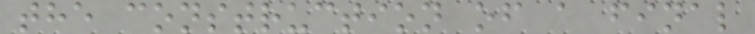the construction of a final
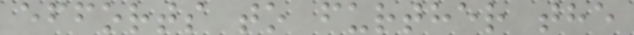efforts to further the
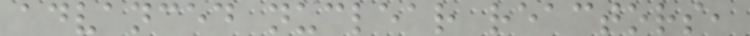advanced nuclear reactors,
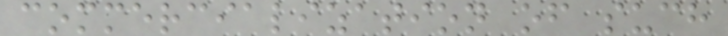commercialization of such
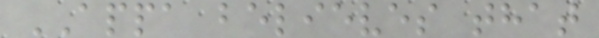APPA believes that
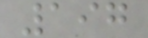197
